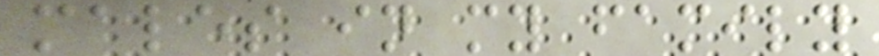males in my family
